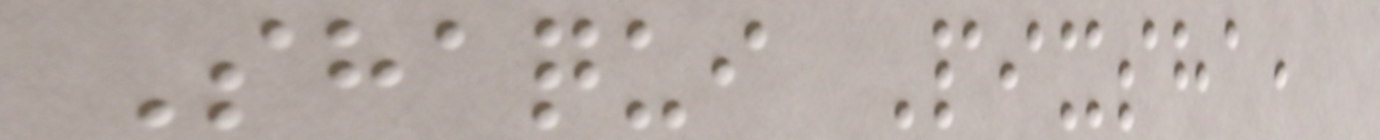Shaqui Pixsha,
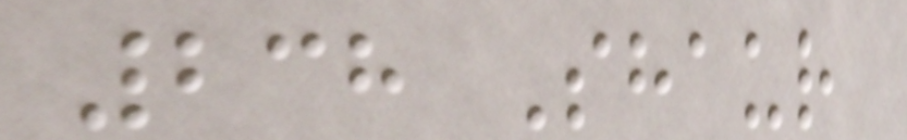238 Shaur
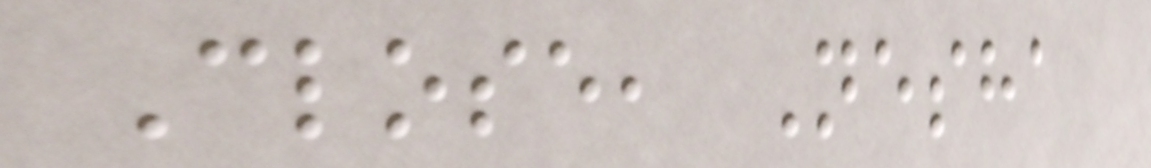Close, Nesha
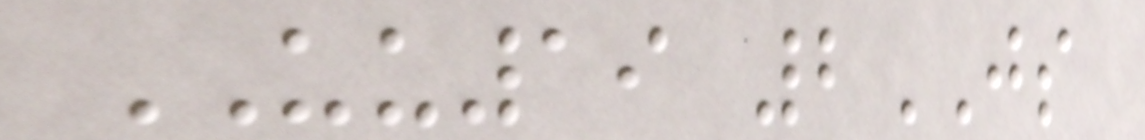UU19 2JS
